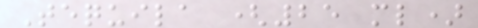Tequila (25 ml)
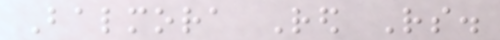Balmora Red Rs.
